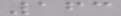163
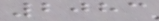2083
